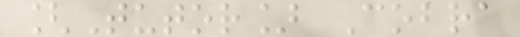[Tutor] Cobra
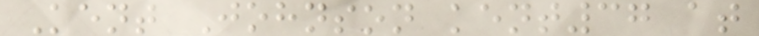Kent Johnson kent37 at
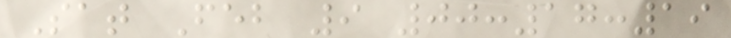Sat Feb 9 00:17:19
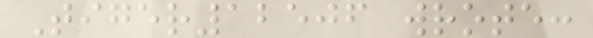Tiger12506 wrote:
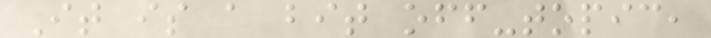It is a bit off-topic,
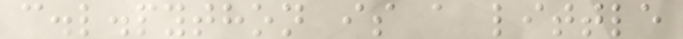c.l.python is a little
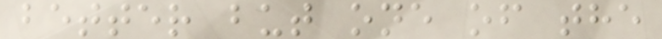better but one of the
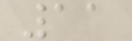11
